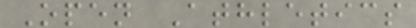Open Athletics
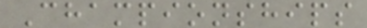Championships
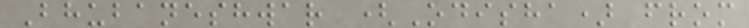Bhubaneshwar (Odisha) from
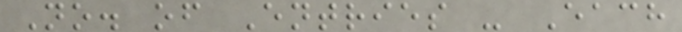No. of Entries - Each
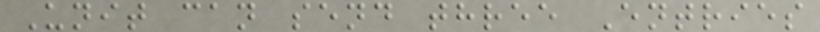Unit can send three Entries
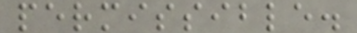permissible.
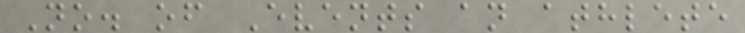No. of Events an athlete
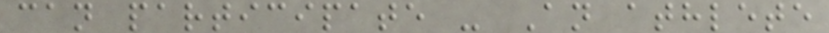can participate - An athlete
